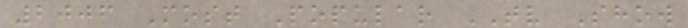2006 Most Popular TV Show
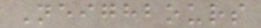Neighbours
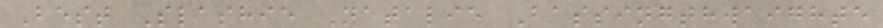Best Slashie Natalie Bassingthwaighte
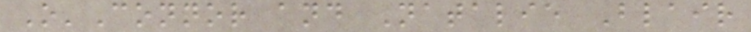O'Connor and Natalie Blair
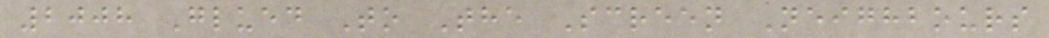2008 Glued To The Screen Neighbours
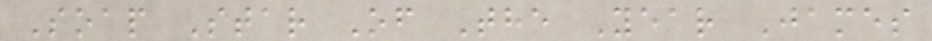Soap Star Of The Year James
